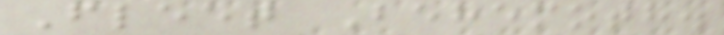Fleet Behemoth.
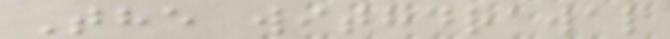The withdrawal
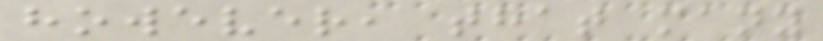however, that many
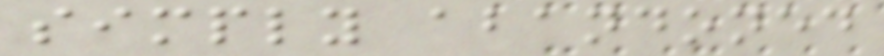simply abandoned
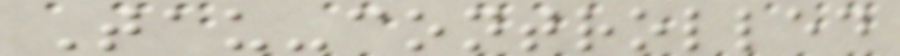Tau-controlled
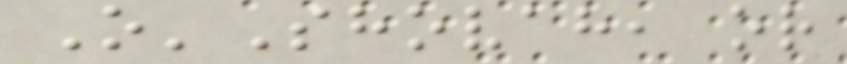O'Shovah, or
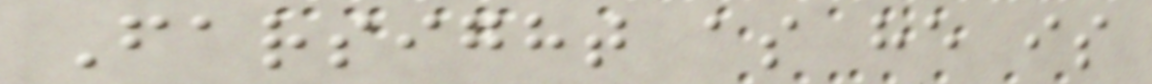Farsight as he is
